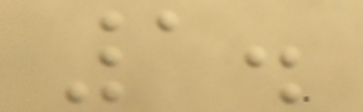1.
